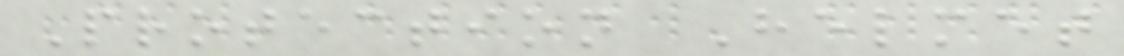Protection Helmet
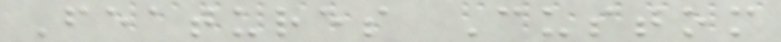Features Custom
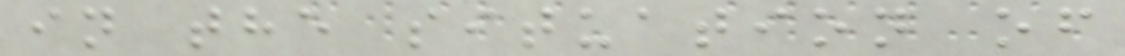in the situation of
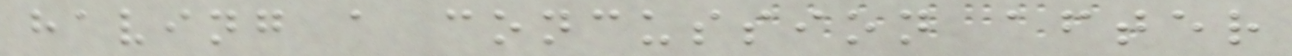having a concussion after
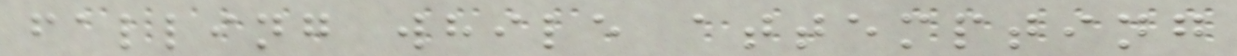falling while attempting
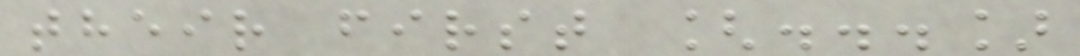their first [...]
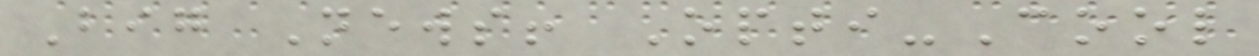Big News! Opti-Cool
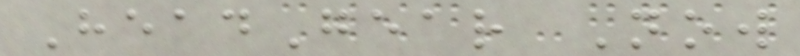HeadGear Now
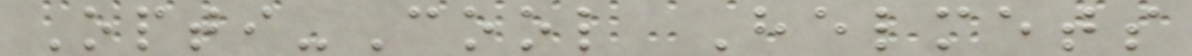Opti-Cool Helmets
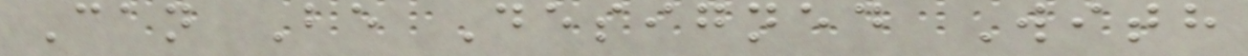Can Be Designed With
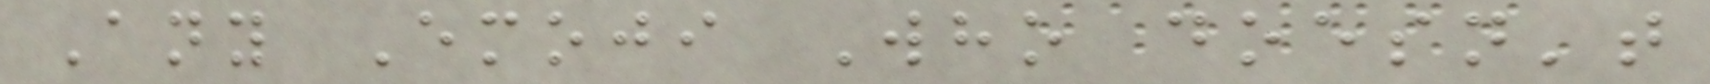Any Emoji Who doesn't
